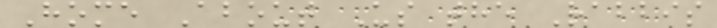Home About Us the Rabbis
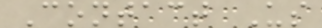Contact Us
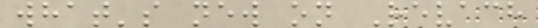what's new on Revach
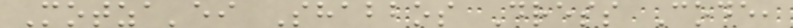Motza'ei Shabbos Dress Code,
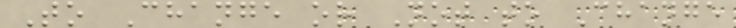To Change or Not to Change
